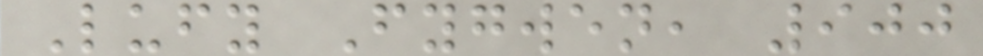Lufy Fygwen, 900
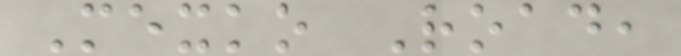Mexko Road,
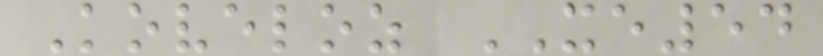Koveloz XE54
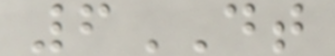6DT
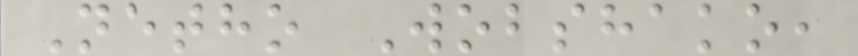Netho Wobshako,
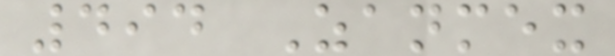494 Zanmex
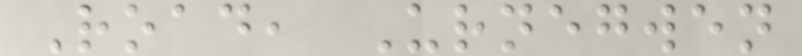Road, Urnegwen
